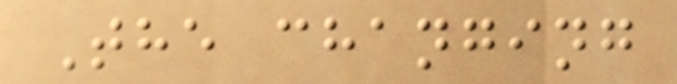The changing
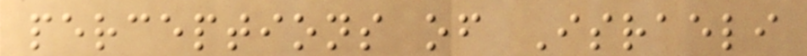perceptions of Israeli
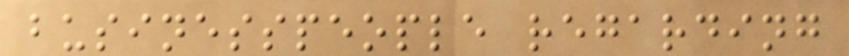businesspeople regarding
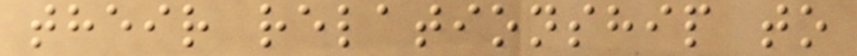their relationship to
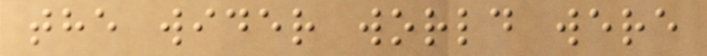the wider world were
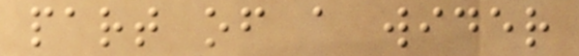part of a wider
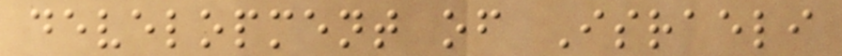development of Israeli
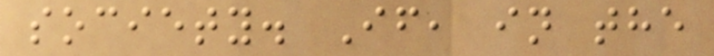society. If, in the
